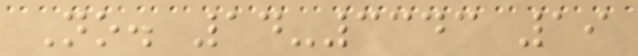No. 14-3343 19
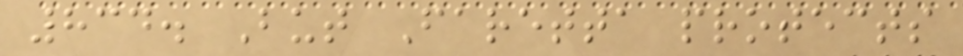834. But Faretta protects
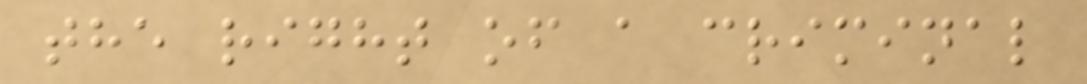the right of a criminal
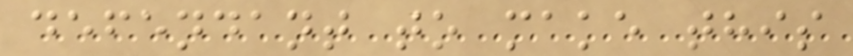defendant to make this
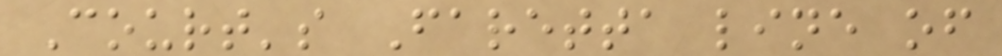Court's Faretta line of
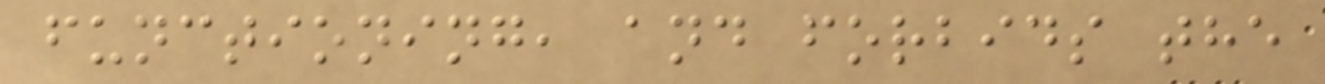functioning, and forbids the
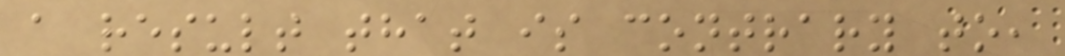a result that is contrary to,
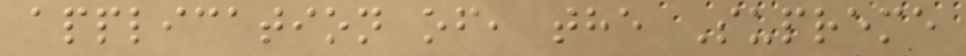application of, the Supreme
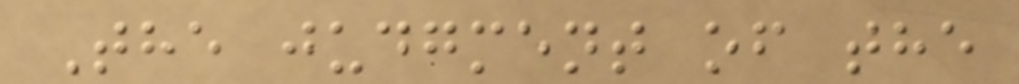The judgment of the
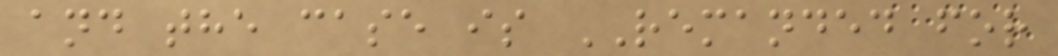and the case is REMANDED for
